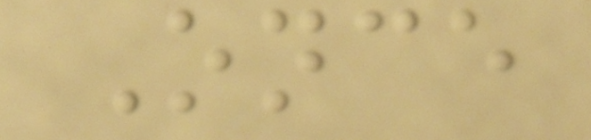Once
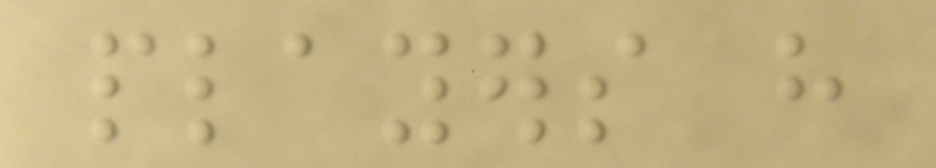players have
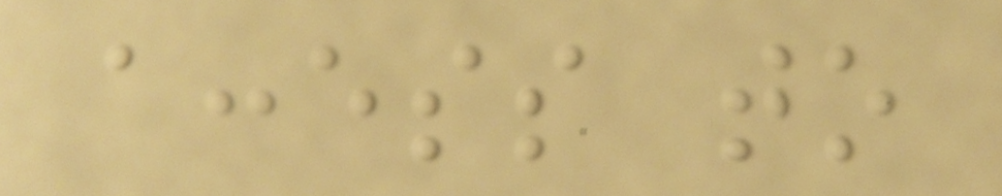access to
